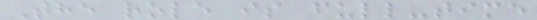The role is full-time
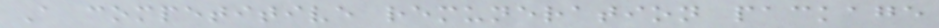A competitive remuneration package
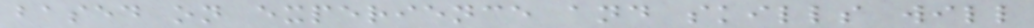based on experience and skills will
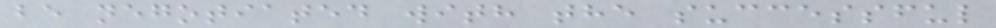be negotiated with the successful
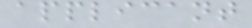applicant
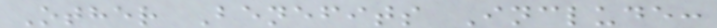Other Benefits Include:
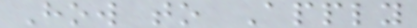How to Apply
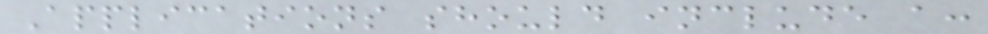Applications should include a:
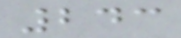243
